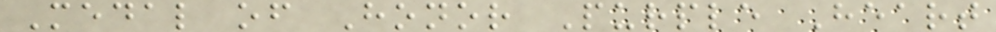Medal of Honor Purple Heart
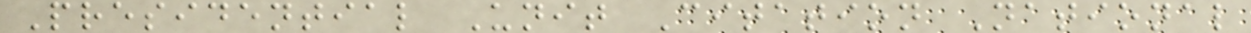Presidential Unit Citation National
